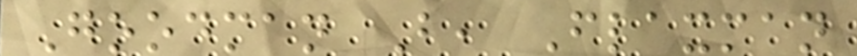Goodman B, Flaxman
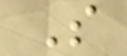S
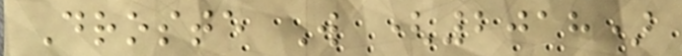Droste W (2018)
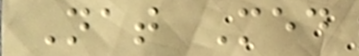Nat Med
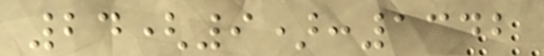24(9):1342
